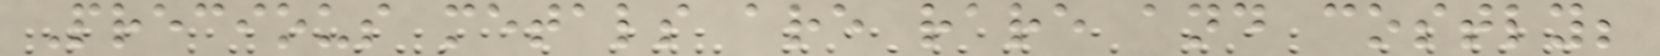Precious metals are rare and costly;
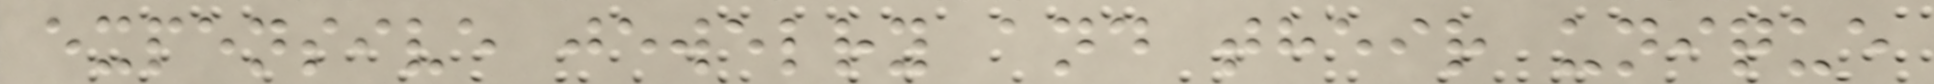expensive jewelry and their unique
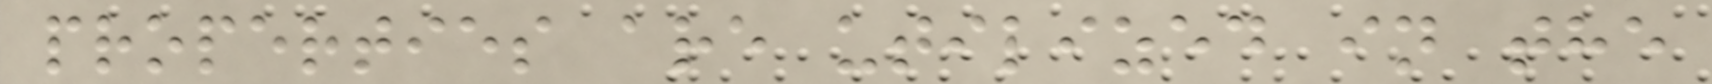properties are utilized in the
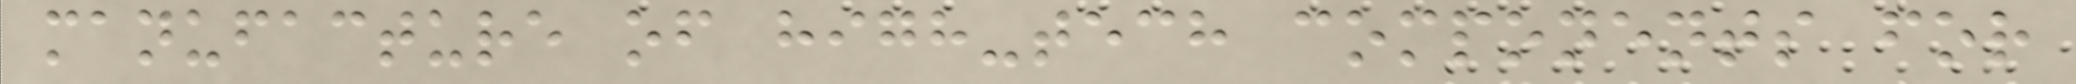manufacture of high-tech components for
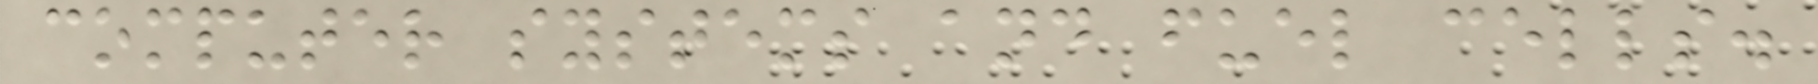computer systems and fuel cells.
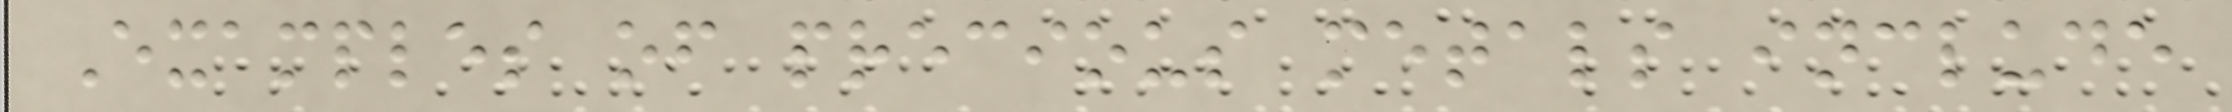Examples of precious metals include
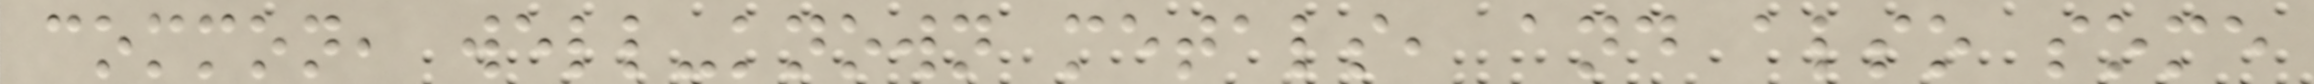common, well-known metals, and also some
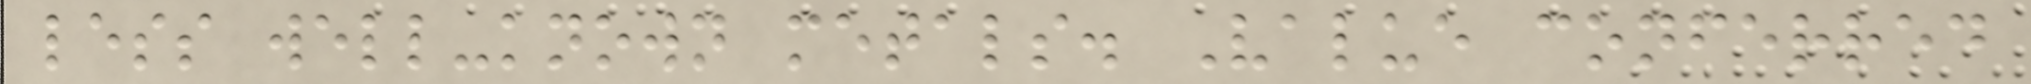less well-known metals. Value conferred
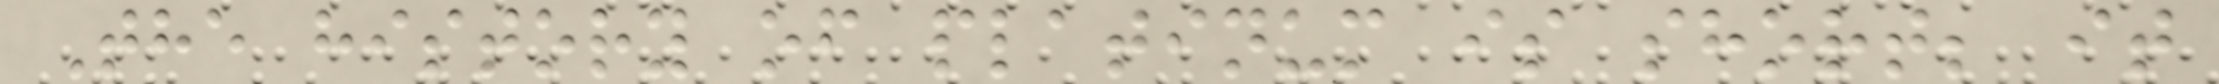The history of platinum is short; it
